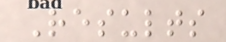Results
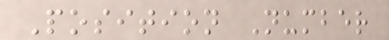Position Number
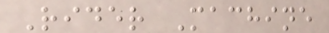Rider Machine
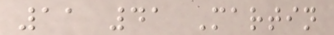11 41 Martin
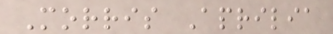Morris Aprilia
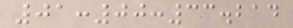01:00:33.214
